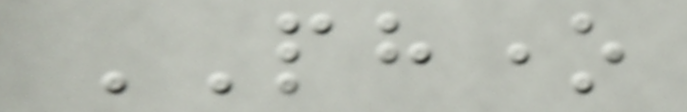PHONE
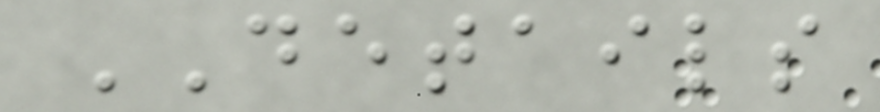DETAILS
